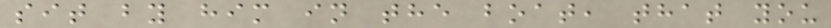sit by him in the boat, that you
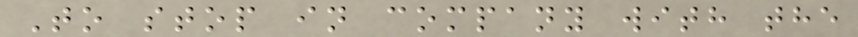To stop in company with the
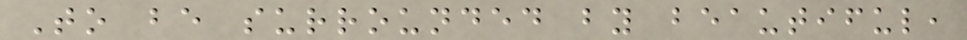To be surrounded by beautiful,
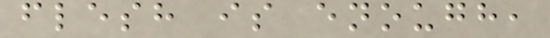flesh is enough,
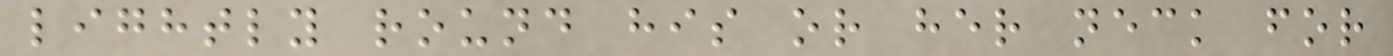lightly round his or her neck for
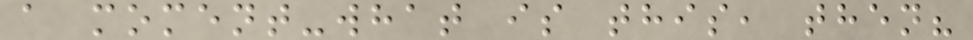a moment-what is this, then?
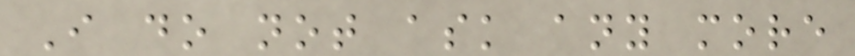I do not ask any more
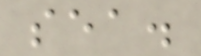sea.
